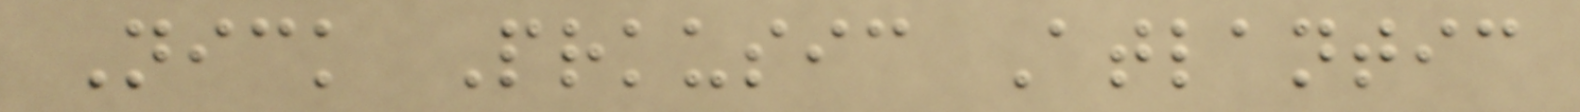Nick Prkusic Atlantic
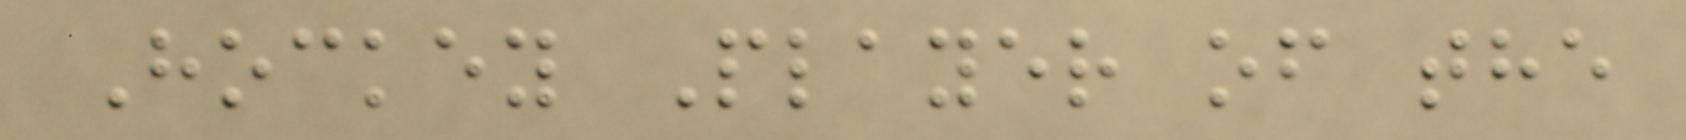Hockey Player of the
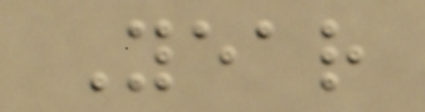Year
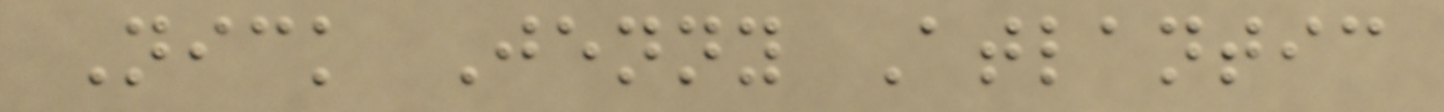Nick Jenny Atlantic
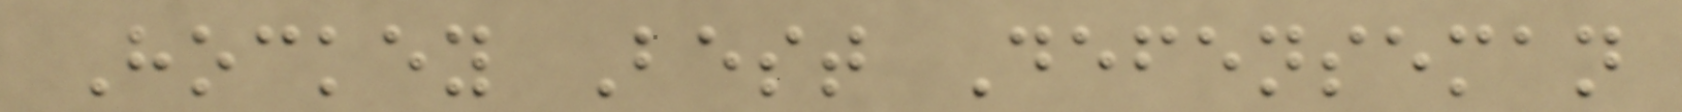Hockey Best Defenseman
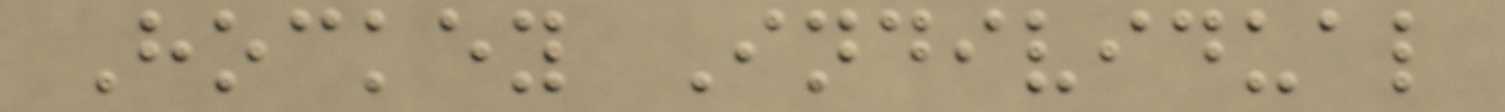Hockey Individual
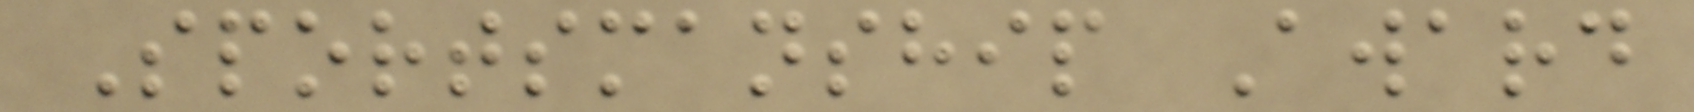Sportsmanship Award
